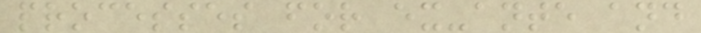processes for ex-ante and
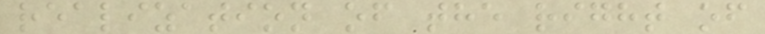realization of the right of
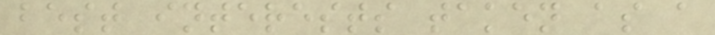best interests taken as a
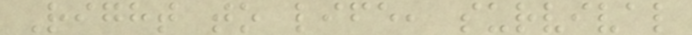Right to life, survival
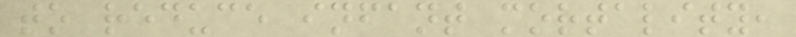to reduce infant mortality,
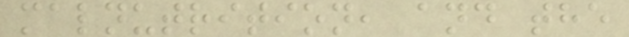malnutrition, and the
